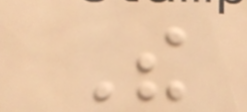The
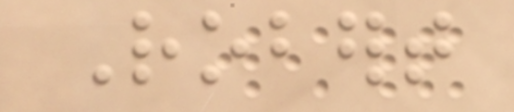Robert
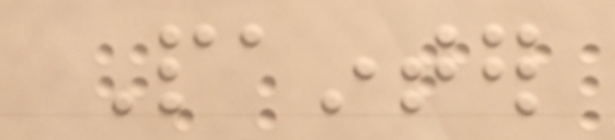Painter
